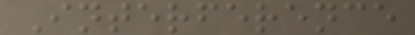Interference
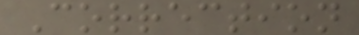Correction
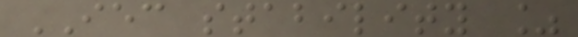IEC stability %
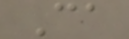Ca
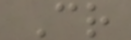Cr
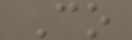Co
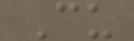Cu
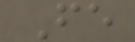Fe
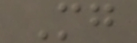Mg
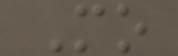Mo
